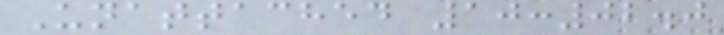Unattached 10:02.0
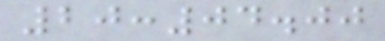20:04.00
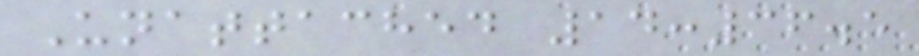Unattached 14:36.5
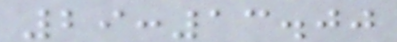29:13.00
